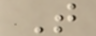T
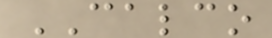CALCO
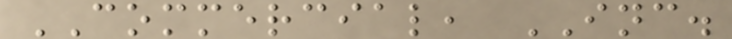COMMERCIAL, INC.
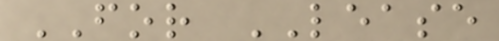FOR LEASE
